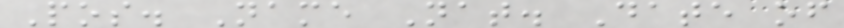Pos. Name Nat. Date of
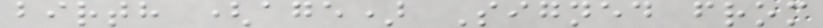birth (age) Signed from
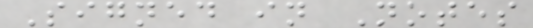Signed in Notes
